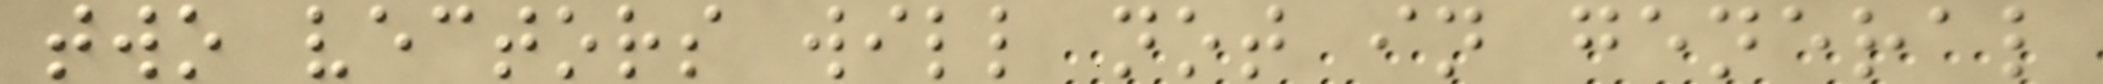two vectors will not in general
